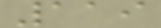119
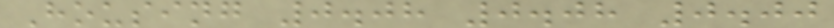Housing 0.08 0.08 0.00
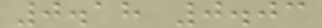0.18 0.03
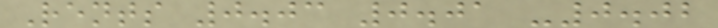Rents 0.03 0.01 -0.02
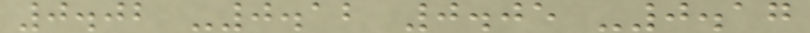0.02 -0.12 0.05 -0.17
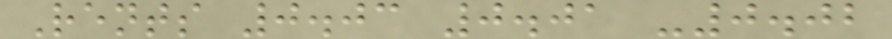Rents 0.03 0.01 -0.02
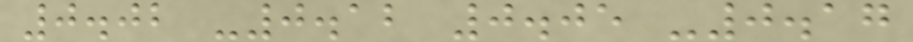0.02 -0.12 0.05 -0.17
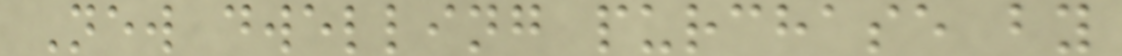New dwelling purchase by
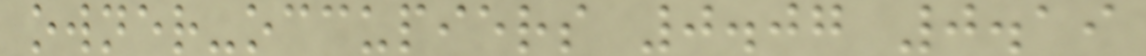owner-occupiers 0.07 0.19
